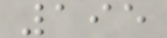195
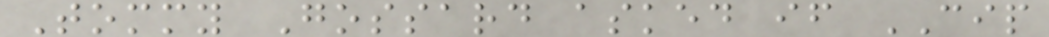Tommy Gossard asked if CIP
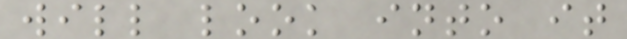will look into it
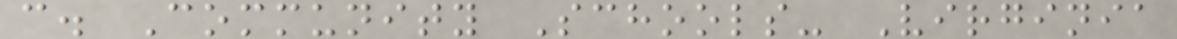c. Community Schools- Virginia
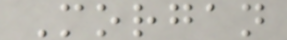Morgan
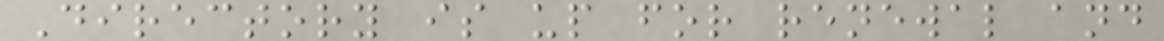Directory is up for renewal and
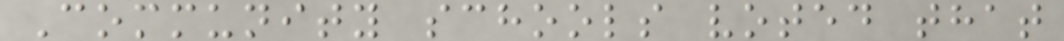Community schools voted that
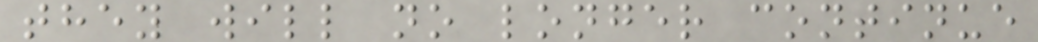they will no longer continue
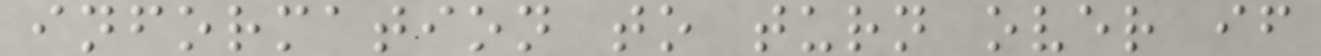information to turn over if
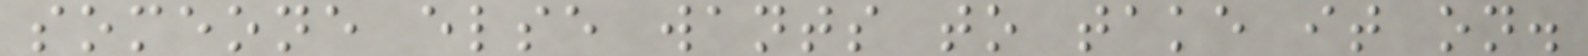someone else wants to take it on.
